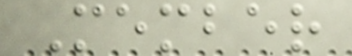Member
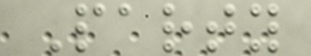Party
